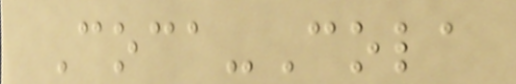Coca-Cola
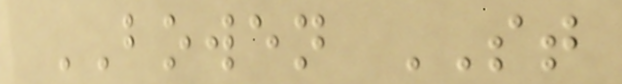BOWEN ST
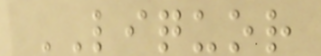LIQUOR
